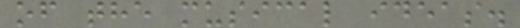of the musical ideas.
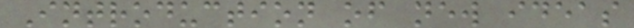Introduction of new ideas
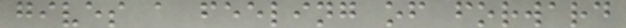gives a feeling of forward
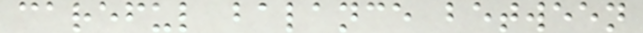careful balance between
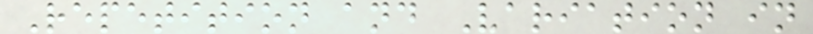Repetition and Variation in
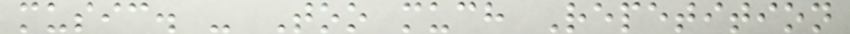music. - Too much Repetition
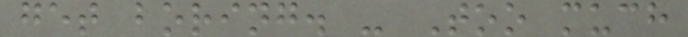get boring. - Too much
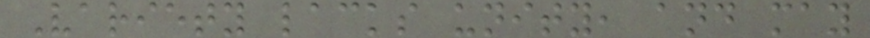Variety lacks unity, and may
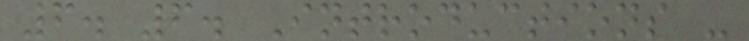6. 6. Introductions -
